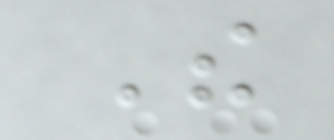The
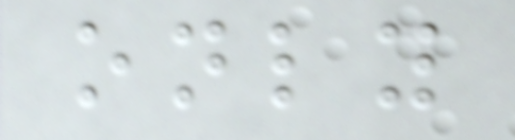only
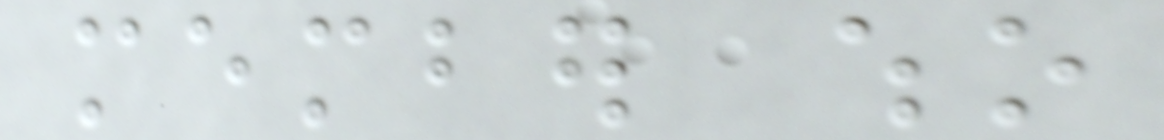member who
